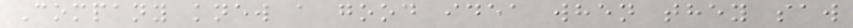Company knew a good idea when they saw
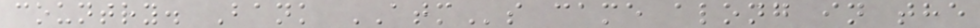country. Bank ATMs came along in the
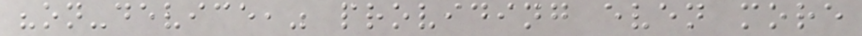"on-device," providing even more
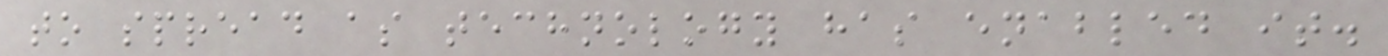to spread as technology has enabled it.
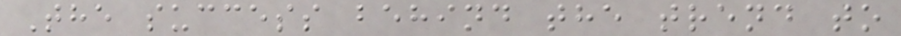The success behind the trend to
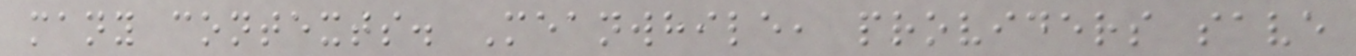many contexts. Meanwhile, providers save
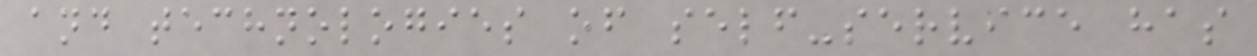and technologies of self-service has
